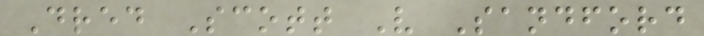Dred Scott V Sandford
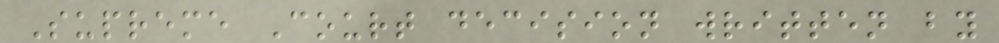Supreme Court decision written by
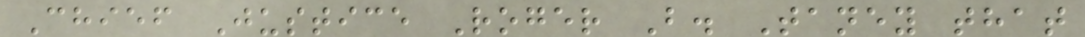Chief Justice Roger B. Taney that
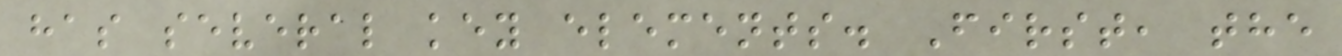has several key elements. First, the
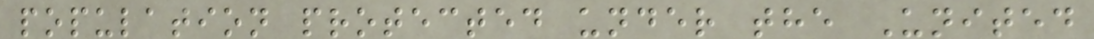population protected under the United
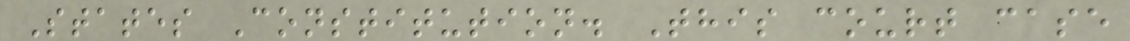States Constitution. This court case
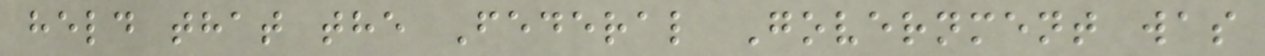held that the Federal Government was
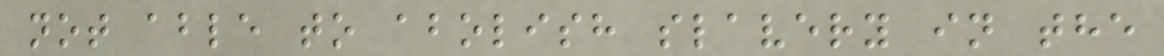not able to abolish slavery in the
